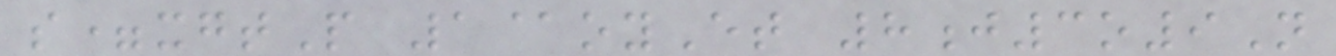s=xgtP 1@oyEt 8j3o9N
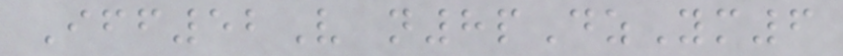Iff52V n8pDzYm6
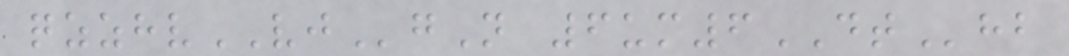qzzhvVJgN 6um6DThb
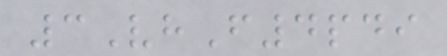3VhF4pdi
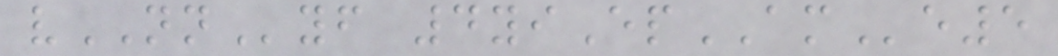vNNyf 4yiEpAMe5
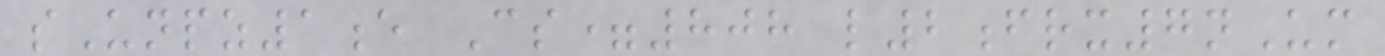sUnpz1e Cs=808 l2frx7nUm
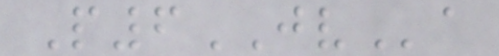P6JVa
